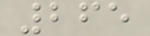265
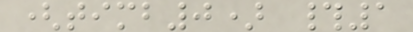(timb0) #1
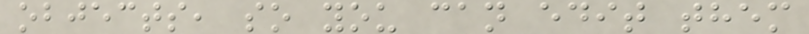objects, so you can edit them
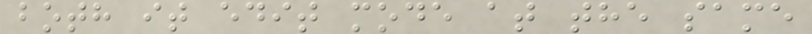both it edit mode at the same
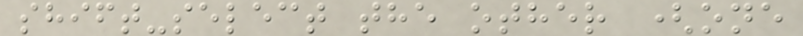shift-select the other (one
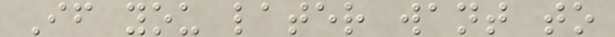If you later want to
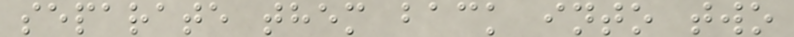separate them back into two
